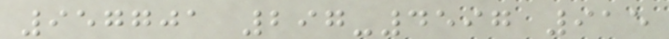957701 297-4597 915
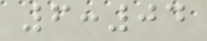6:04
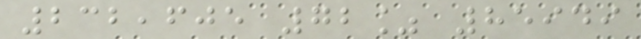232,605 72% 85949
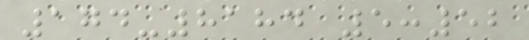174-8184 5:52
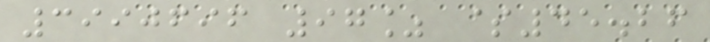3990696 97% $45.26
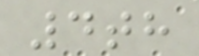4th
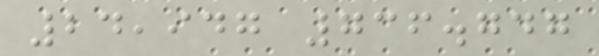24,947 736.747
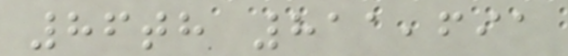86th 811,691
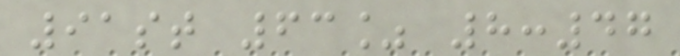91st 63% 8:47
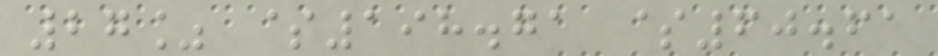27% $198.71 $60.61
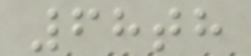68th
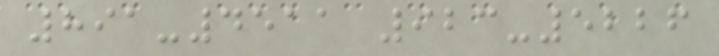891-4511 923-5226
